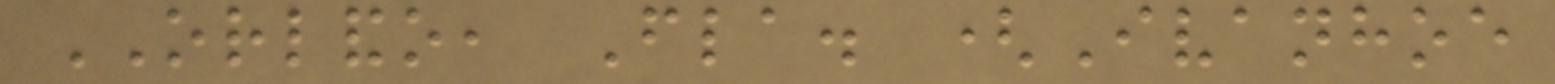ORLANDO, Fla. (Ivanhoe
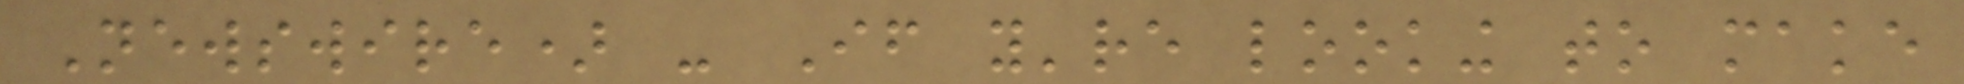Newswire) - If you're looking to make
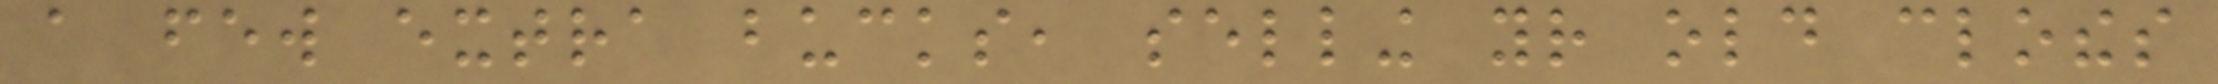a few extra bucks, selling your old clothes
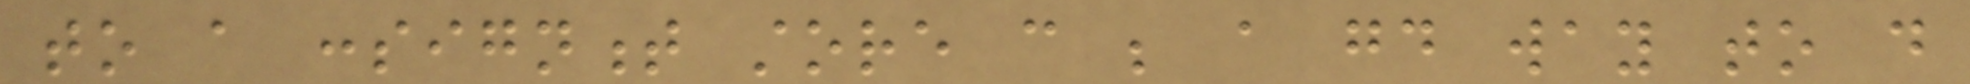to a consignment store can be a good way to do
